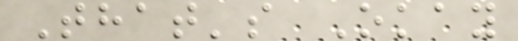That's Okay
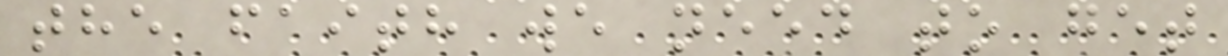the faith we need to get
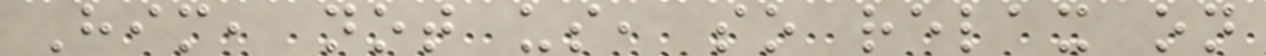Him, not us, so relax on
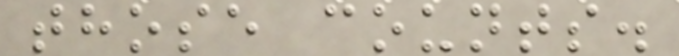those counts.
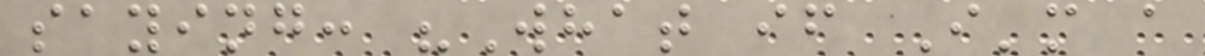saying: "What if I'm a
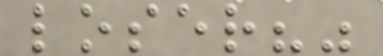loser?"
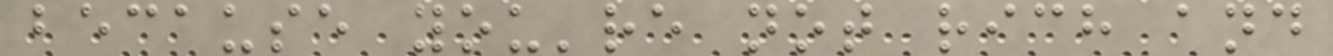because you're not rich and
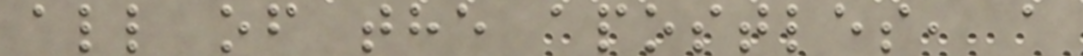all of the apostles, a
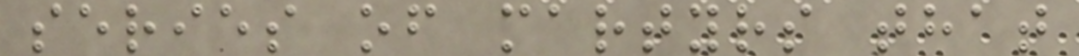series of martyrs that
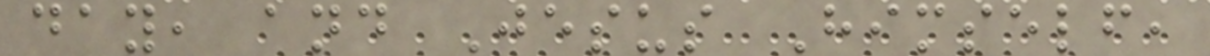day, and Jesus Himself,
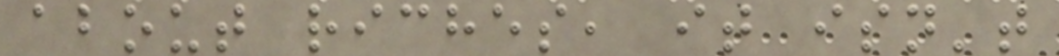about riches, it isn't
